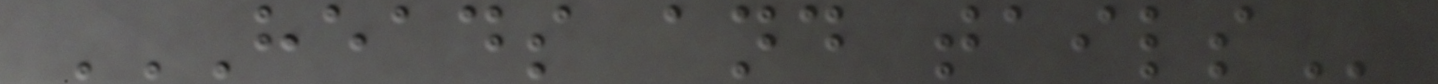HEADS AND TAILS
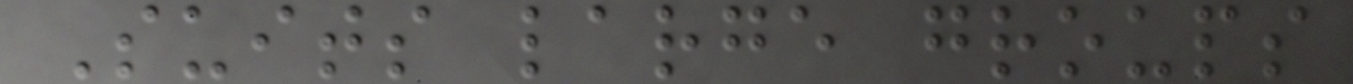Suits large groups
